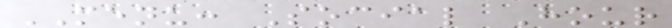MENU: Social Hour
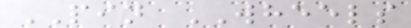PIN WHEELS
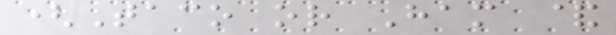(Taco or Ham &
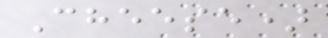Cheese)
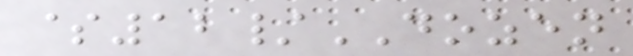$12/DOZEN
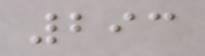293
